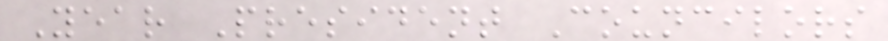Year President Councilors
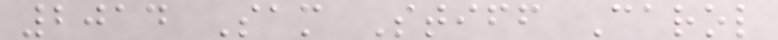2014 Sam Stiff Carol
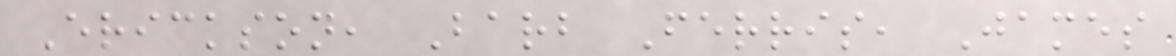Erickson, Barb Ferris, James
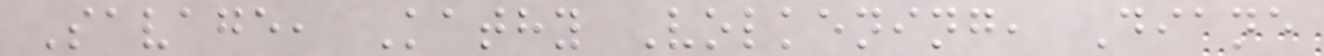Savage, Kathy Volkening, Diane
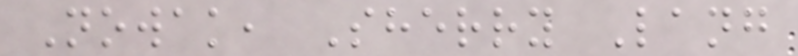Nowak, Sherry Lang
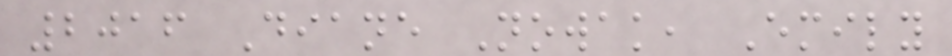2016 Diane Nowak, Emily
